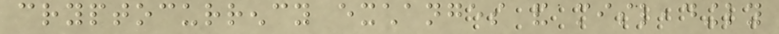cryptocurrency exchanges and misleadingly
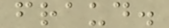fraud.
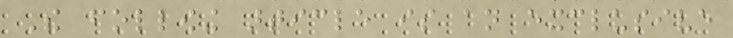The following article is an exclusive
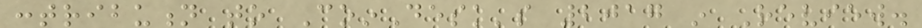contribution to CoinDesk's 2017 in Review.
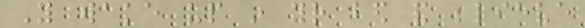You wake up in your bed and believe
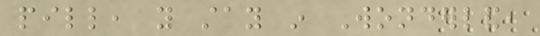pill, you stay in Wonderland,
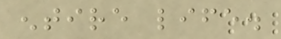entire life.
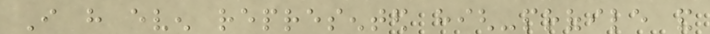I have even represented high-profile and
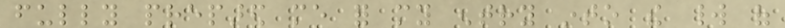fully prepared me for my entry into the world of
